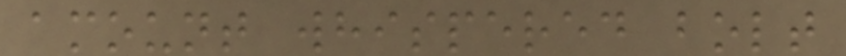amount whispered bolt
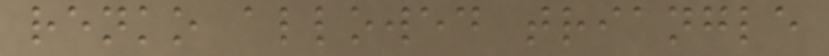renko allowed triangle
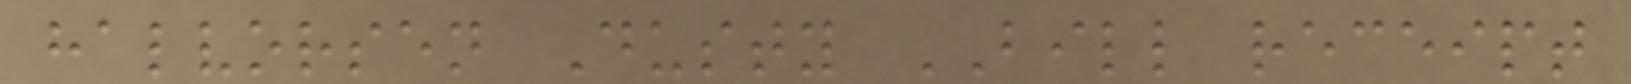halvorsen Dusty BILL receipt
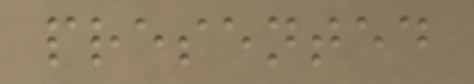presented
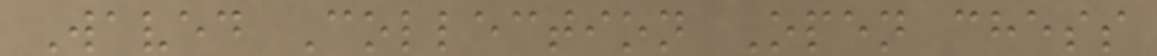Waved Collection Open chess
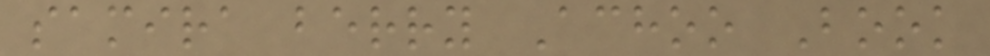samira berry Achoo Book
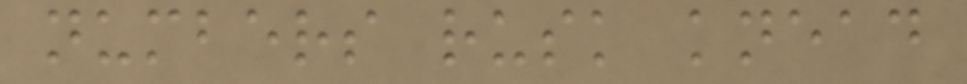numbers rusk knead
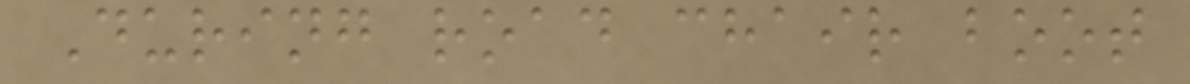During road chair boot
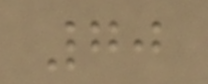70
